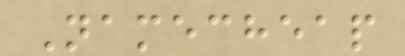Namecheap
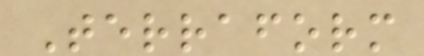Terraform
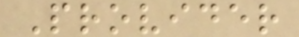Provider
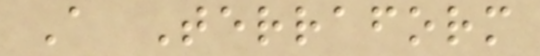A Terraform
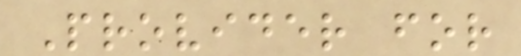Provider for
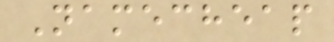Namecheap
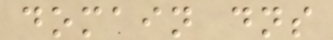domain dns
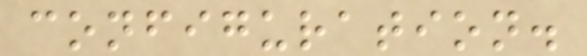configuration.
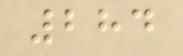284
